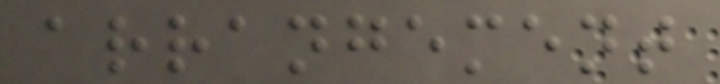arrangement
